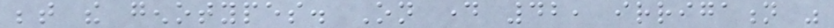between the genotypes. On day 42, irrigation was
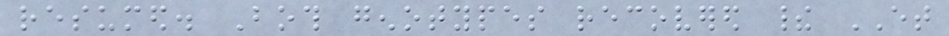resumed. Both genotypes recovered their ET
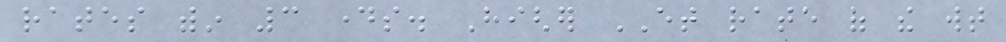rates within 3 days. Higher ET rate of the wt
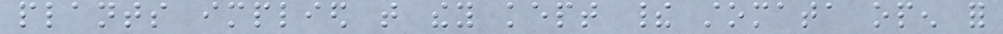plants implied that they kept their stomata open for
